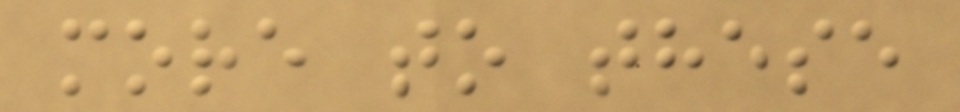more to these
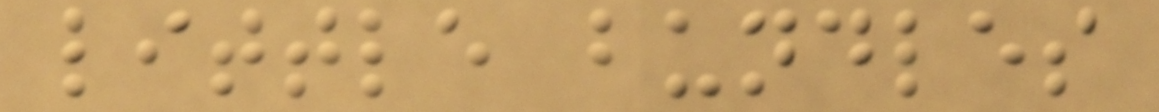little bundles
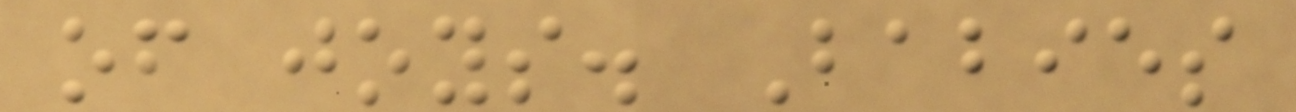of joys. Babies
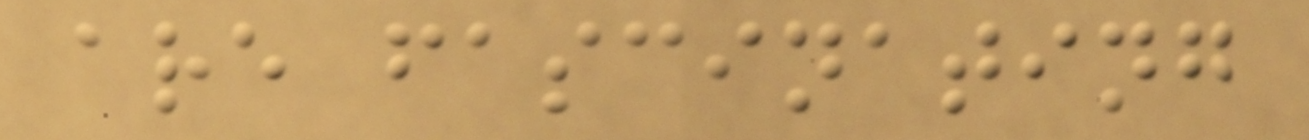are fascinating
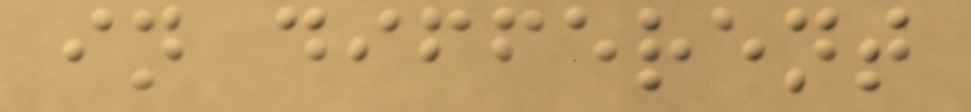in different
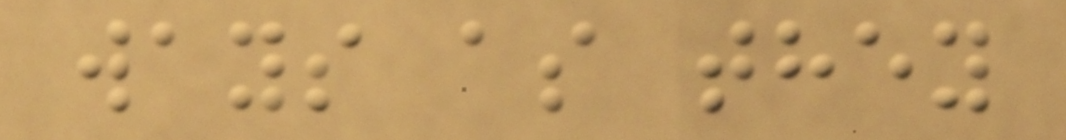ways as they
